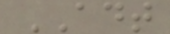ADT
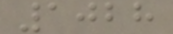1028
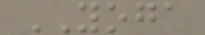YOGA
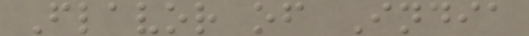Flavor of India
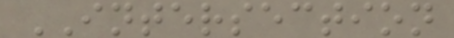INTERSECTION
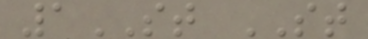1ST ST
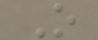O
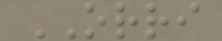ORRI
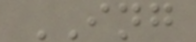ING
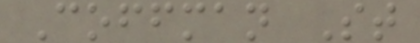Coffman St
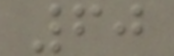60
